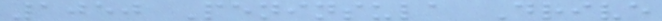1050 Peninsula Drive
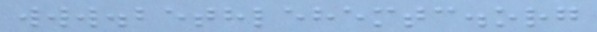www.bethlehemtc.org
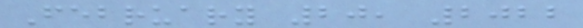February 20, 2022
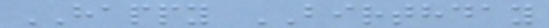HAPPY BIRTHDAY
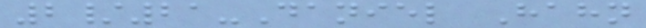2/21-Daniel Hahn
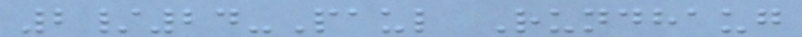2/24-Paul Rundhaug
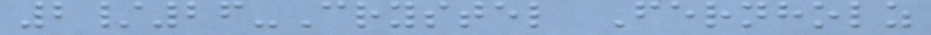2/26-Crystel Fernholz
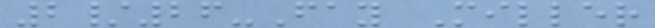2/26-Fay Miller
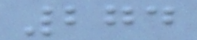274
